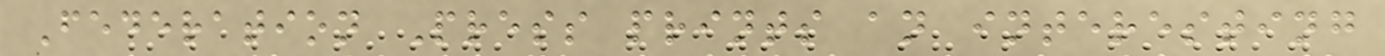Federation Press prints an interesting
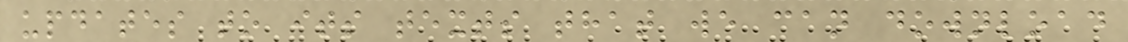updates to its texts that we can download
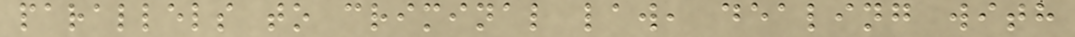parallels to criminal law, dealing with
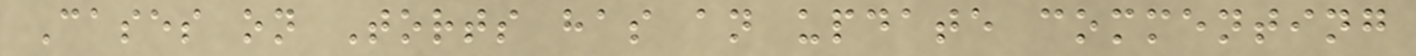Cases on Torts has an update commenting
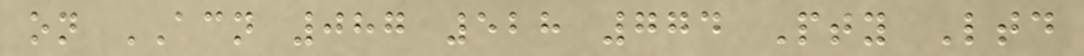on ACN 087 528 774 Pty Ltd
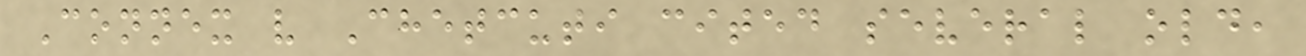Connex v Chetcuti cited several old,
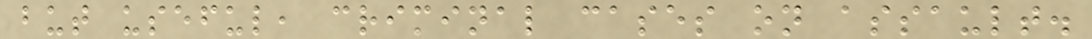but useful, criminal cases on assault.
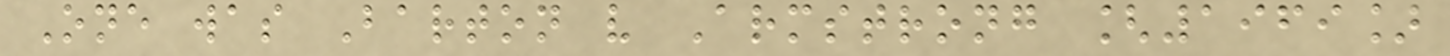One was Barton v Armstrong [1969]
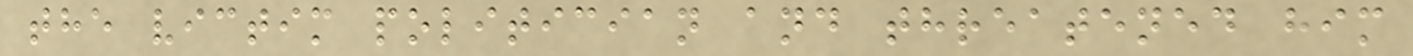the victim politician and threatened him
